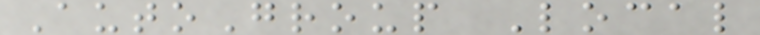AutoGroup Local
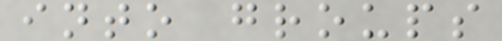into groups
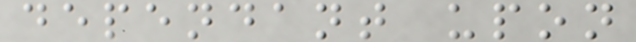dependant upon
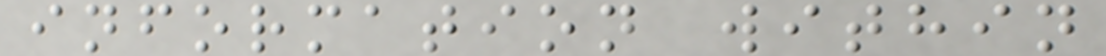information within
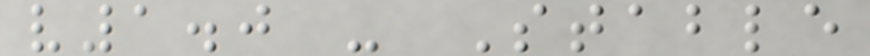v1.0 - Stable
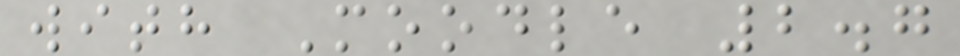with Moodle 2.7
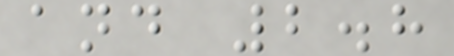and 2.8
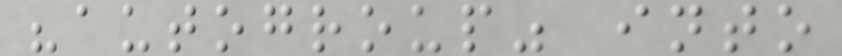"autogroup" into
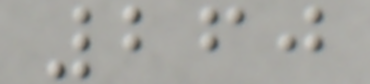260
